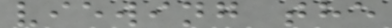viewing the
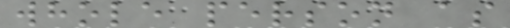whole person as
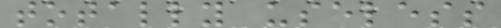totally useless
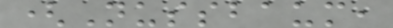(Nussbaum,
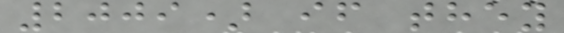2009) if they
